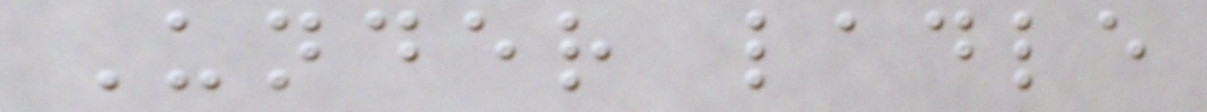Under ladle
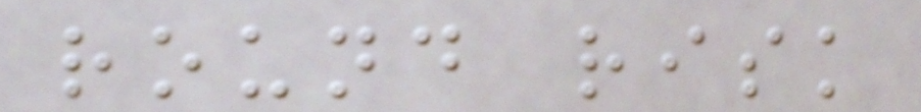round risk
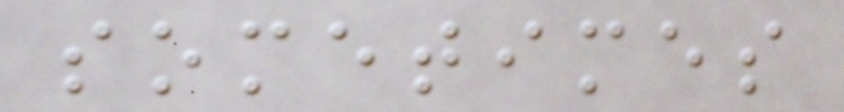sometimes
